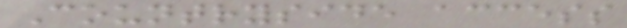Countryside access
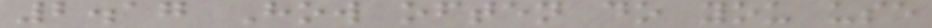2.17 How often do you use
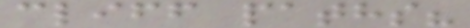cliff paths?
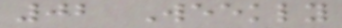02 Weekly
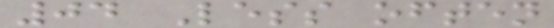04 Less often
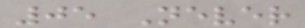05 Never
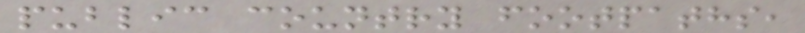public country footpaths,
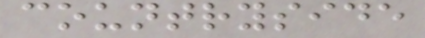countryside
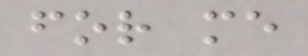for me
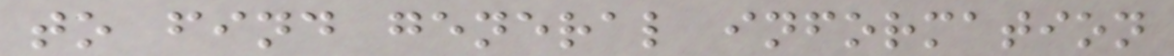to find general information
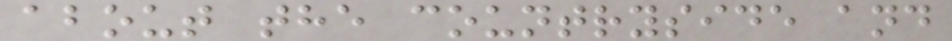about the countryside and
